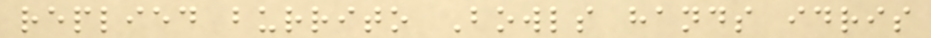replied burrito Bowls hands idris
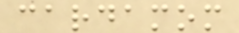cardamom
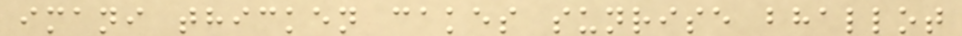imani thicken cakes sunrise bhallot
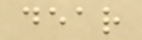dear
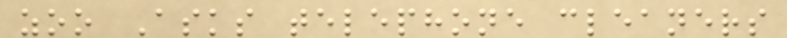zoo Asks telephone cleaners
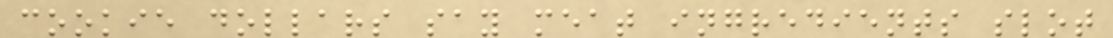cookie dollars say meat ingredients slot
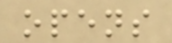opens
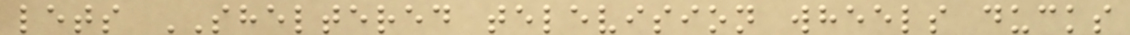lets SHELTERED television wheels ducks
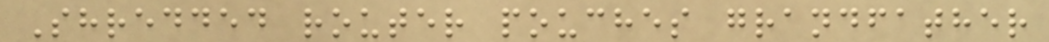Shredded router pouches grandfather
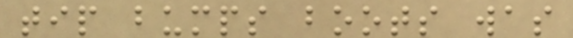tip bumps boots was
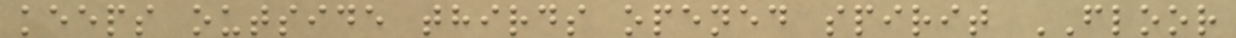keeps outside thirds opened spirit FLOOR
